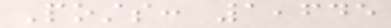Posts: 1,645
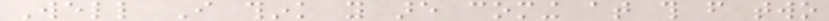Well I think you are coming at this from two
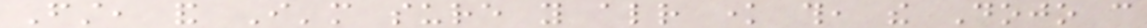First, and I'm sure you already know this, the Dojo can
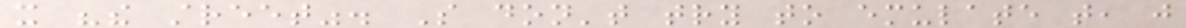it "the street". So don't try to emulate that, just
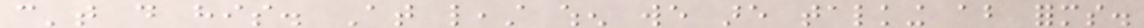can't do his. At least when we are talking about forms.
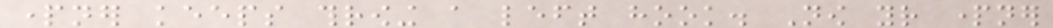partner keeps throwing a left hook. Now your partner
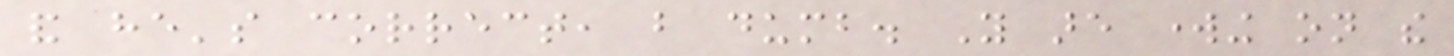and he's correct, but dumb. You are working on the
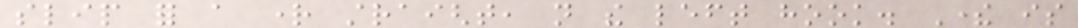slip for a right straight, not the left hook. There is
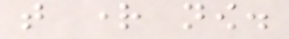that right now.
